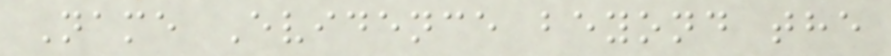Name Evidence beyond the
